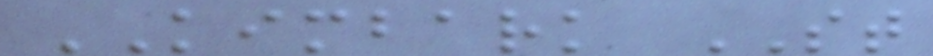KIMBARK ST
